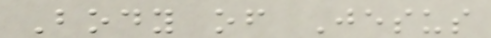Body of Jesus
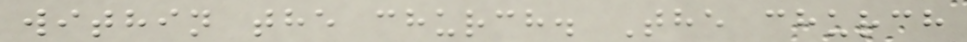within the church. The church
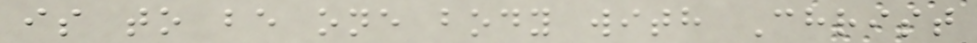is to be one body with Christ
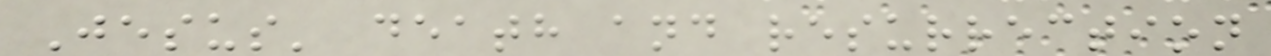Jesus' death and resurrection
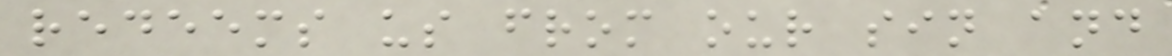redeems us from our sin and
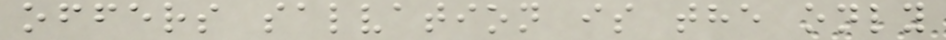offers salvation is the only
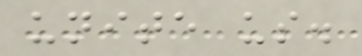unite us.
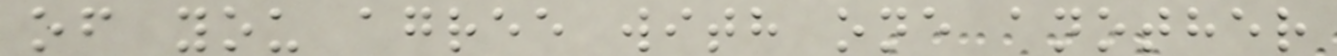of you agree with one another
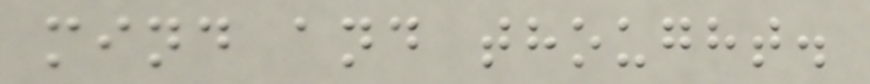mind and thought.
